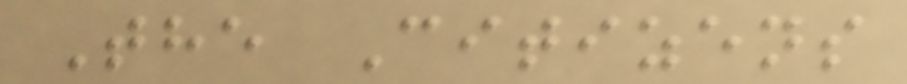The Citizens
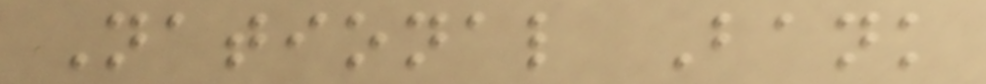National Bank
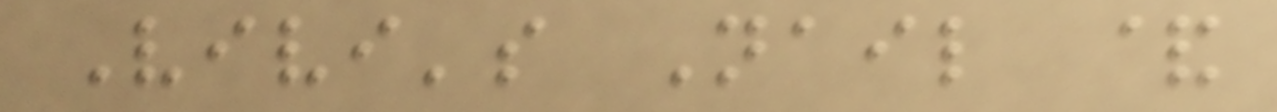Vivi's Nail &
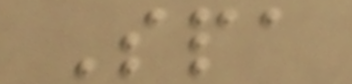Spa
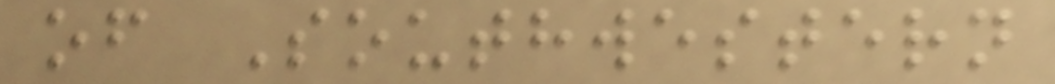of Southwestern
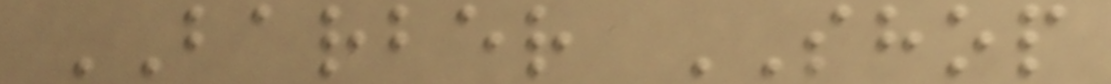BARBER SHOP
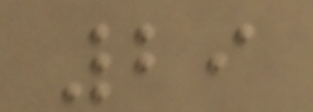29
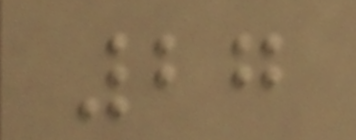27
